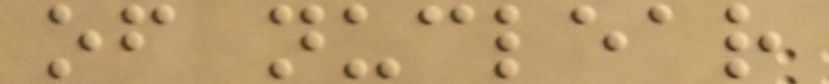of nuclear
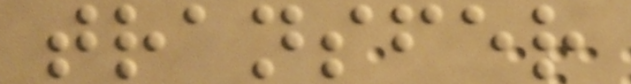transfer
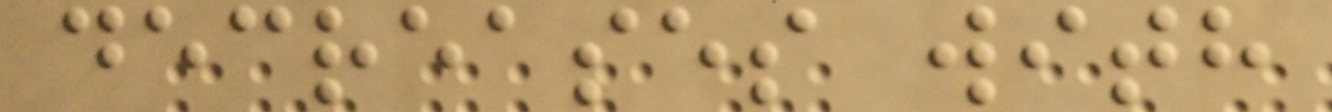decreases with
